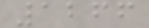1266
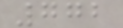772
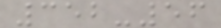352-56
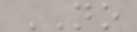NO
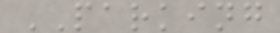PARKING
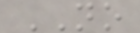NO
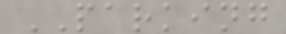PARKING
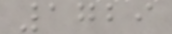1729
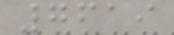7619
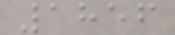1856
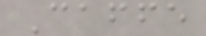Caffe
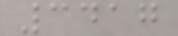3417
